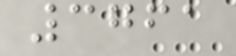3761
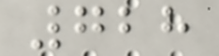728
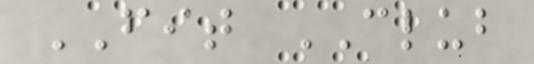FIT CLUB
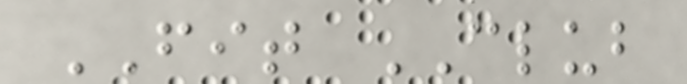FIT CLUB
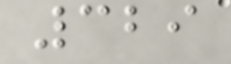329
